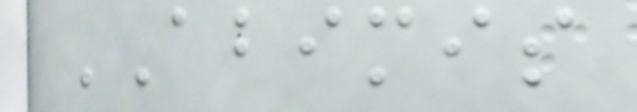ABIMIS
